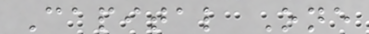Capital One
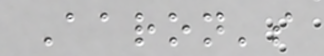Aaron's
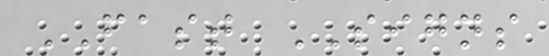FAST SIGNS
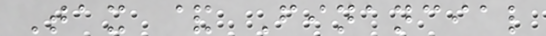Tax & Financial
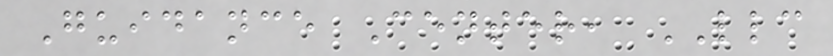Guidance Center, LLC
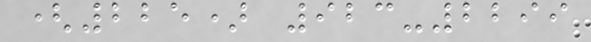(225) 923-2299
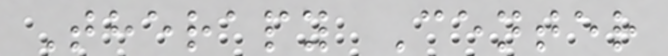Therapy Center
